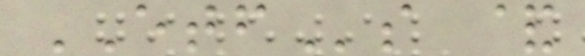ETFs &
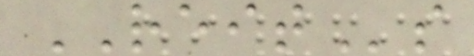REITs
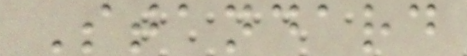Standard
